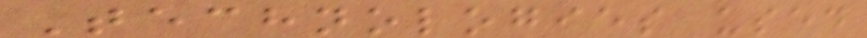Technologies used
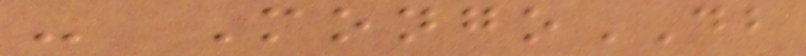- MongoDB
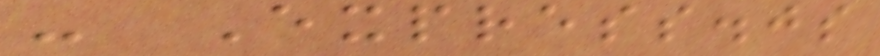- Express.js
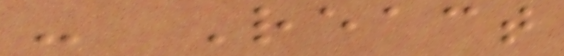- React
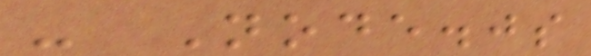- Node.js
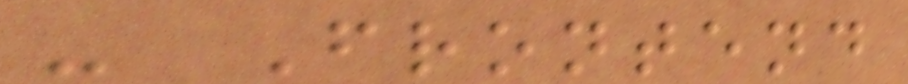- Frontend
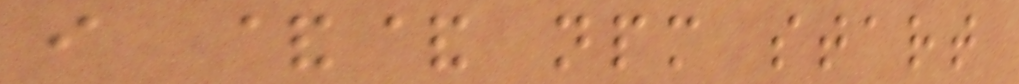i && npm start
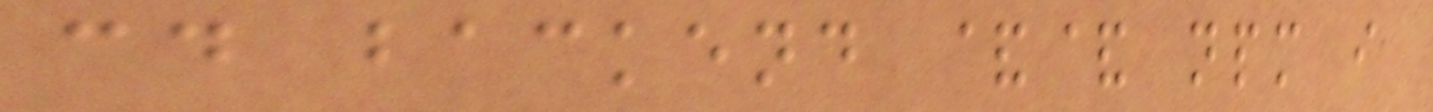cd backend && npm i
